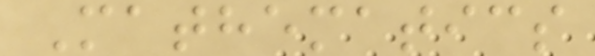Mathematics
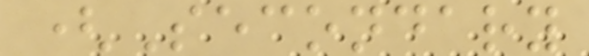(Secondary
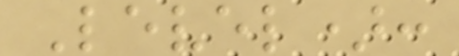Level):
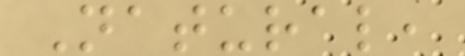Natural,
